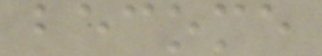become
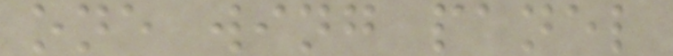one wing panel
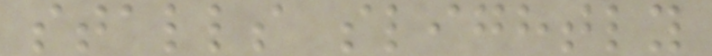stalls slightly
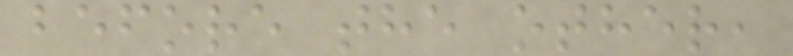before the other,
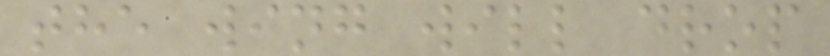the wing will drop
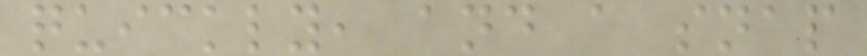quickly, and a snap
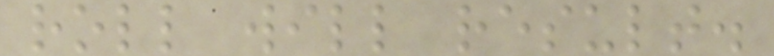roll will result.
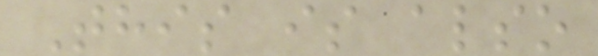This is also
